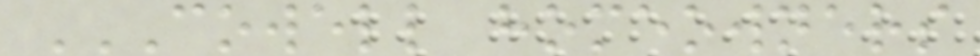COWELL HOMEOWNERS
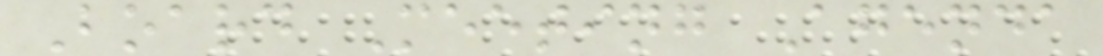Board Meeting Agenda
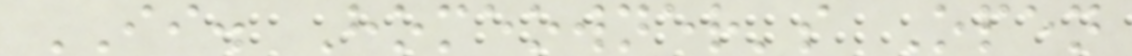II. Homeowner's Open
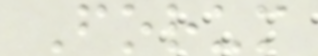Forum
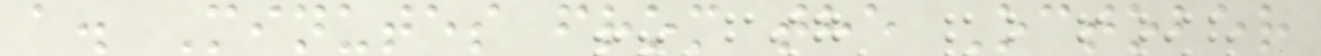a. Minutes from the October
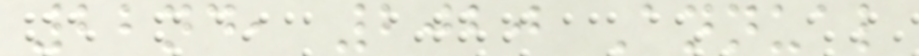22nd, 2020 Annual
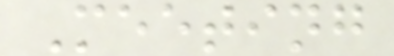Meeting
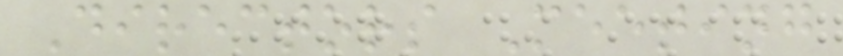Directors Meeting
